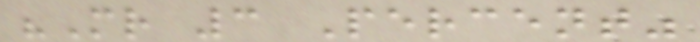"Mr 3 Percent"
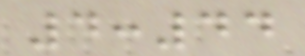4:44
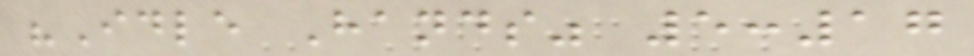"Idle Hands" 5:17
